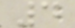4
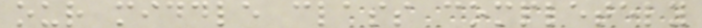our middle class completely
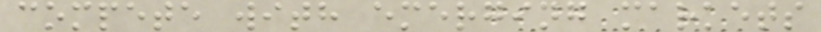compete with emerging markets
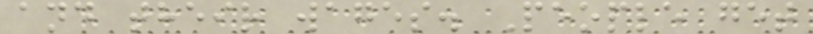and their wages. People get
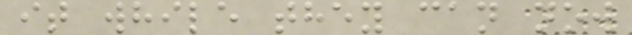it while they can now
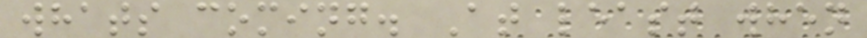whats coming. At least when
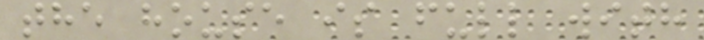the house is full with
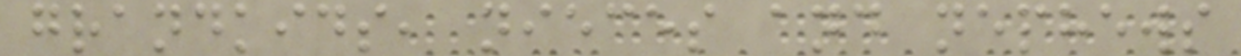grandkids, nieces and nephews
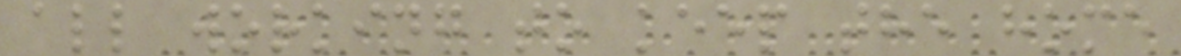all working to keep the home
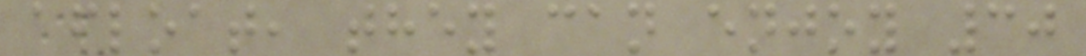afloat, they can enjoy 30
